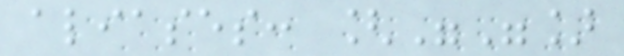aliases: [""]
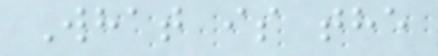What is the
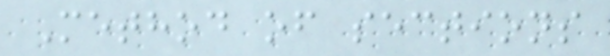Method of sections
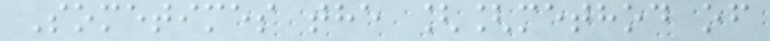Sometimes the [[method of
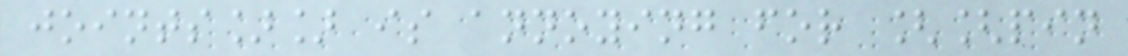joints]] is annoying for [[pin
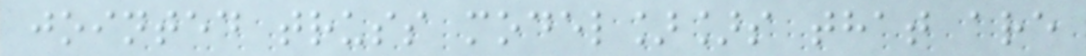jointed truss model]]s that are
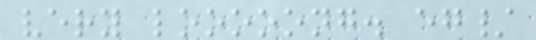very looooong. eg/
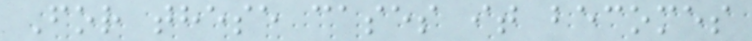For these cases it becomes
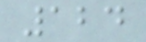124
